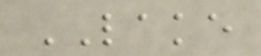LAKE
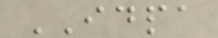IDPA
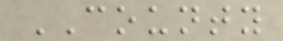COUNTY
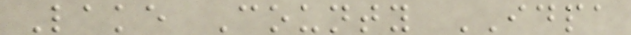Lake County IDPA
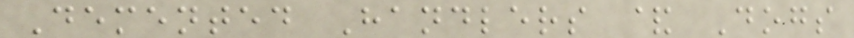Demented Handlers & Dogs
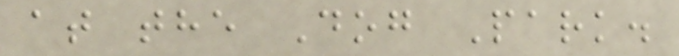at the Dog Park.
